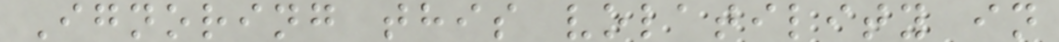Ignoring this volatility in
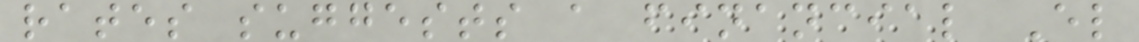rates suggests a financial El
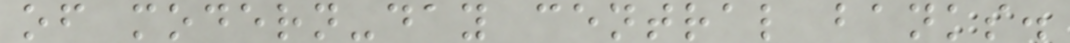of modern-day central banks.
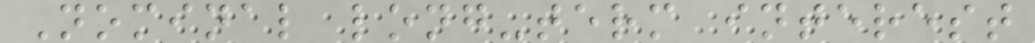Nominal long-term interest
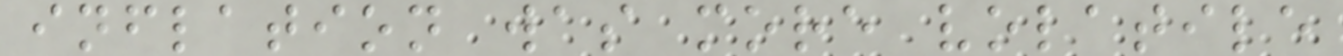inflation was more volatile
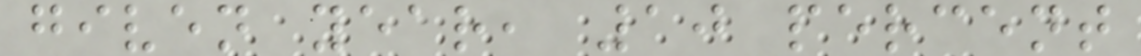given year, 10 percent
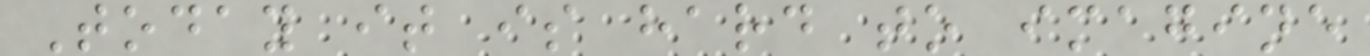Today it is hard to imagine
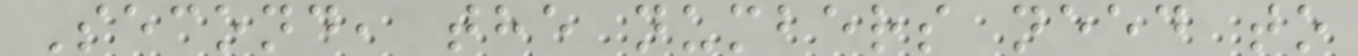Second, the numbers need to
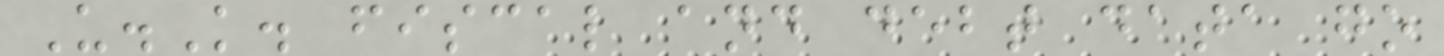U.K. fiscal and debt data go
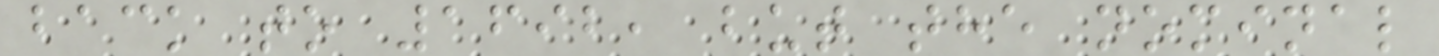back to 1692, but the nominal
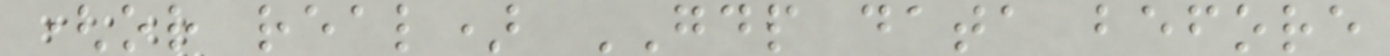(or real) GDP data before
